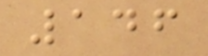146
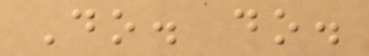Do. do.
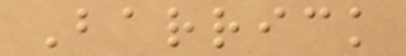Barrick
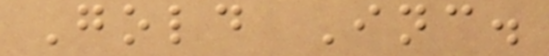Gold Inc.
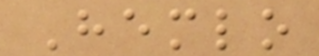Hemlo
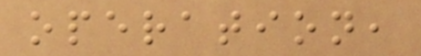operation,
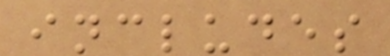includes
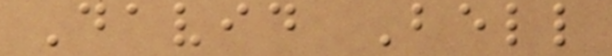David Bell
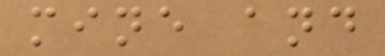mine and
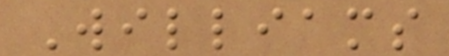Williams
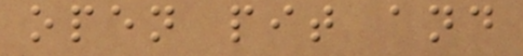open pit and
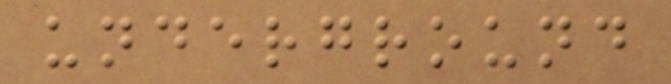underground
